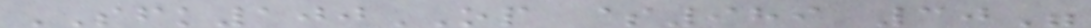SFK100OP $989 30"
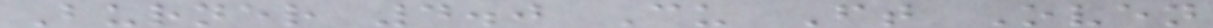Burner 4.0 Cu Ft Oven
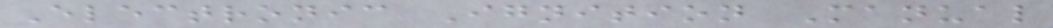Electronic Ignition Manual
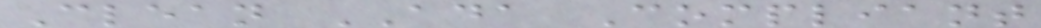Clean ADA Compliant
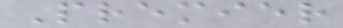Premier
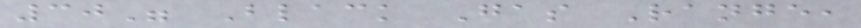30" Black Gas Range,
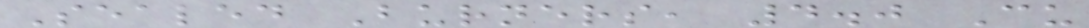Sealed Burners, 4.0 Cu
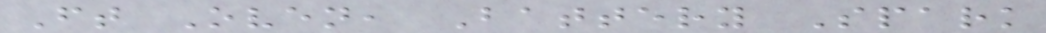Ft Oven, Battery Spark
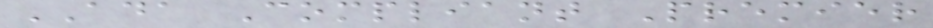ADA Compliant Premier
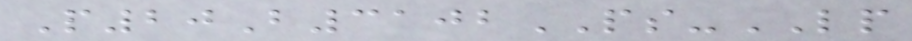P20B3102PS-LP
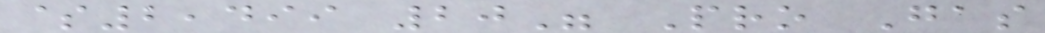$2,499 20" Pro Gas
